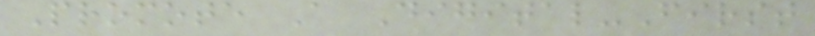Promote A Digital-First
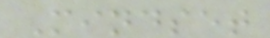Mindset
